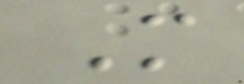M
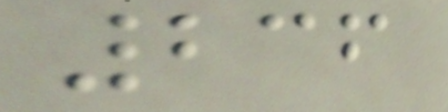236
